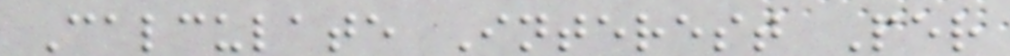Calculate Interest Per
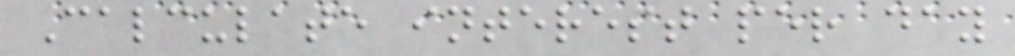Calculate interest per day
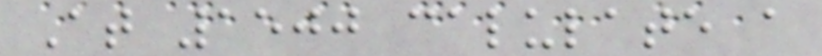At 1500 calulate a
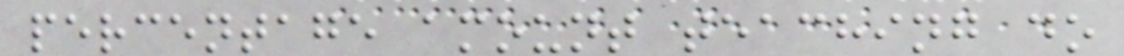percentage amount teaching do
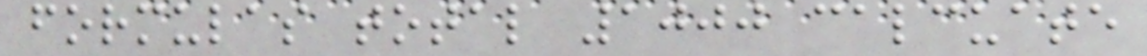formulas total 1000 calcuate
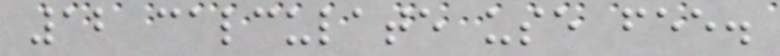12 calculate use fee.
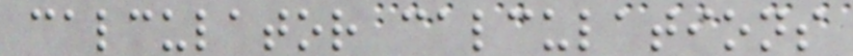calculator calculations
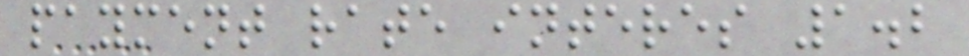payment rate interes 1.2
